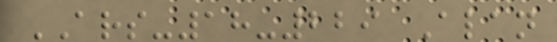ARS-18-229 Alan
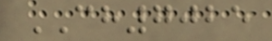CH7025
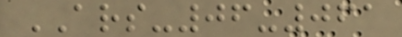ARS-06-061
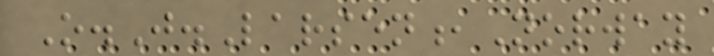O.J.Larsen,Norway
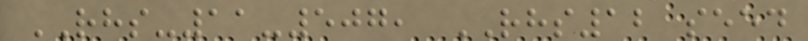RHS-11-507, RHS12 seed
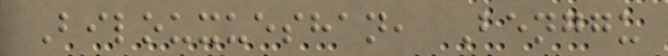Bilouxueshan, Benggu
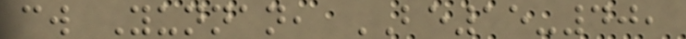cw Yunnan, BE15-40,
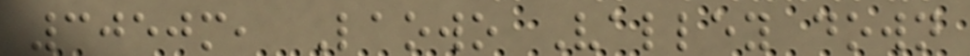3050m, Laowo Valley down
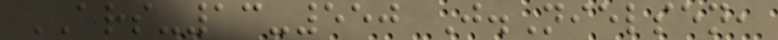ARS-13-550 J.Nielsen,
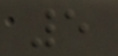5
